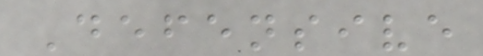Defensive
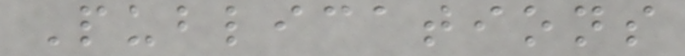Publications
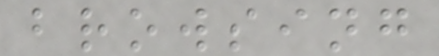browsing
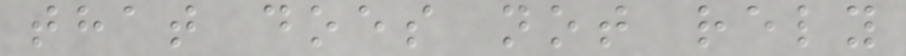that does not rely
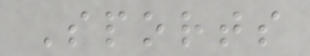Sports
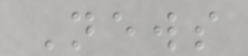News
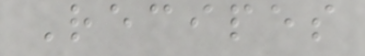Recipes
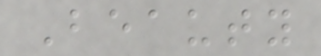Beauty
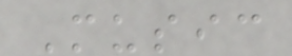Music
